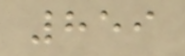859
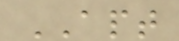APT
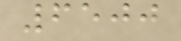6500
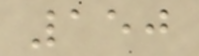150
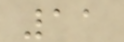11
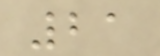21
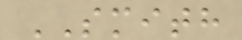SMITH
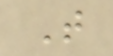T
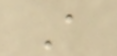A
